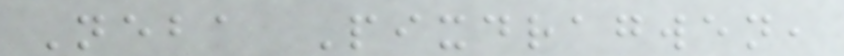Neba Pixdragwen,
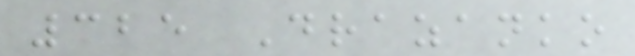325 Drazanko
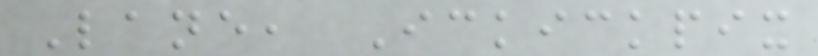Lane, Ickickpix
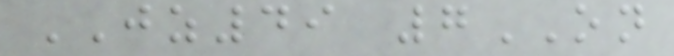JZ49 7ON
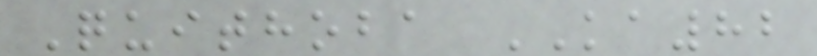Quithoba KA82
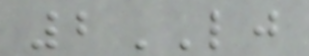2LJ
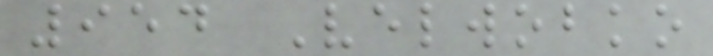954 Velwobko
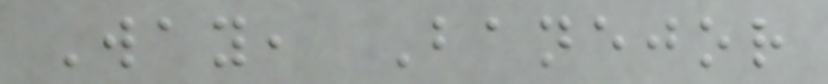Way, Banejor
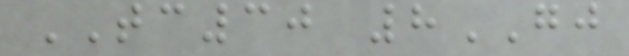TC30 8GJ
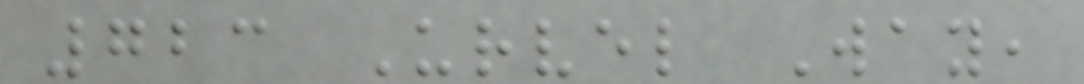723 Urvel Way,
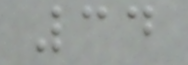34
